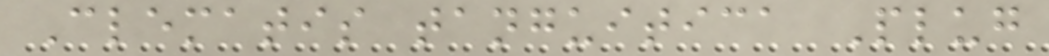Clematis tanguitica Plug
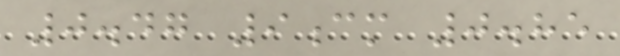0.47 9cm 0.85
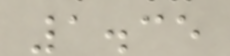1.35
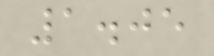1.05
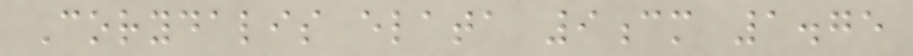Corydalis elata 9cm 1.75
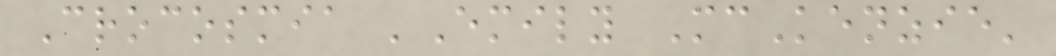Crocosmia 'Emily McKenzie'
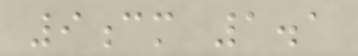9cm 1.1
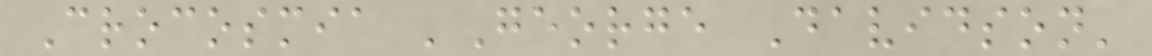Crocosmia 'George Davidson'
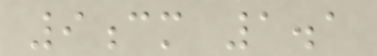9cm 1.1
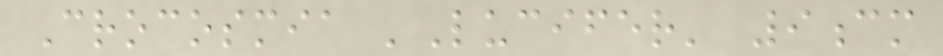Crocosmia 'Lucifer' 9cm
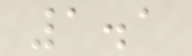1.1
